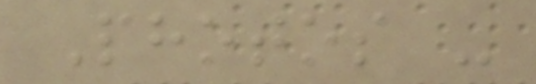Photos -
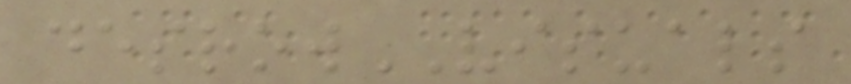desrowVISUALS
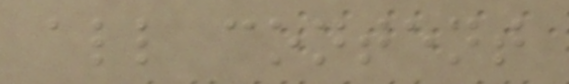all content
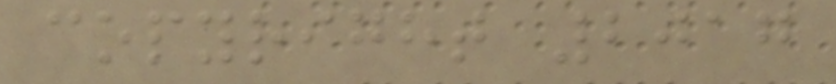copyright 2017
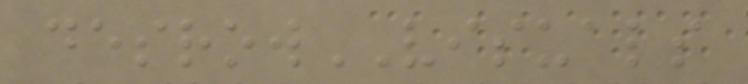desrowVISUALS
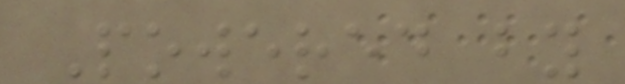Powered by
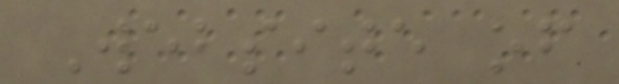Website of
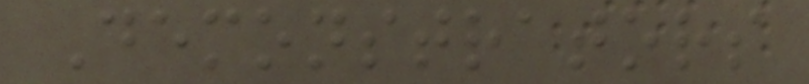Demonstrators
